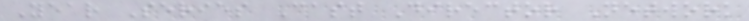Year Series Cast Director Network
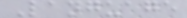Language
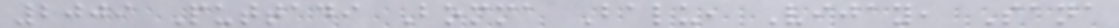2009 Puttadi Bomma Balu, Vijay, Sana
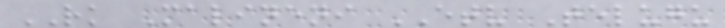RK Malineni ETV Telugu
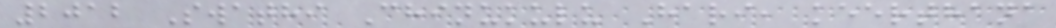2012 Swathi Chinukulu Hari, keerthana
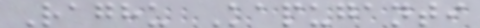Raghu Kapuganti
